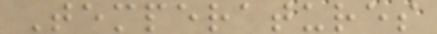Temperatures
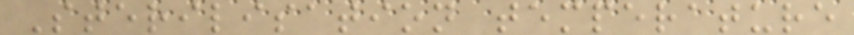Sterilisation temperature
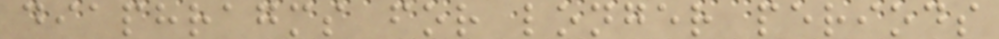diaphragms for longer periods
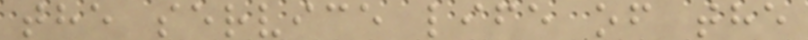the service life of the
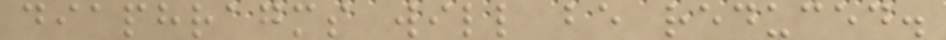diaphragms will be reduced.
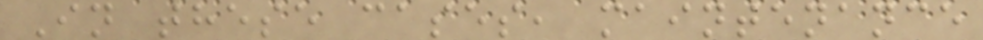In these cases, maintenance
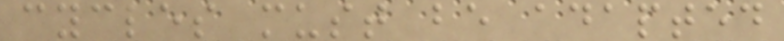cycles must be adapted
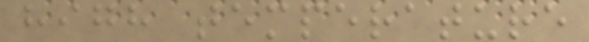high temperature
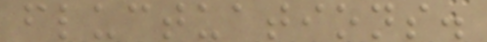fluctuations.
